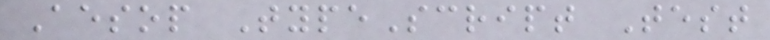Aesop TypeScript Test
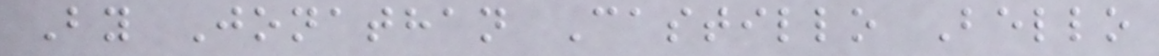By Jonathan Castillo Bello
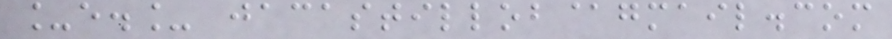_e._ jacastillob@gmail.com
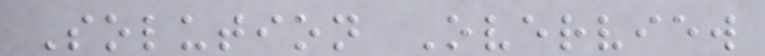Solution Overview
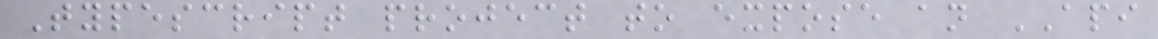Typescript project to expose an API
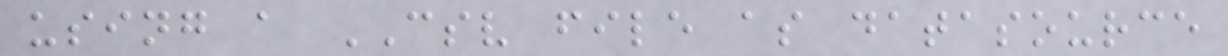using a CSV file as datasource
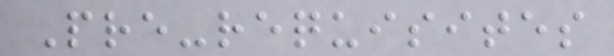Pre-requisites
